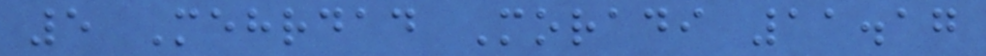5 Mehrdad Moradi 11.17
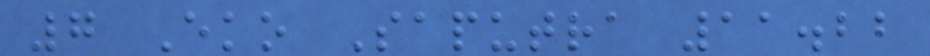7 Eko Saputra 11.22
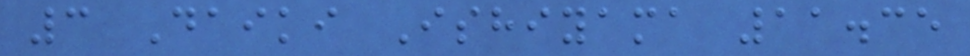3 Daiki Ishiyama 11.35
